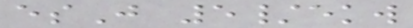esJ 5/ekw
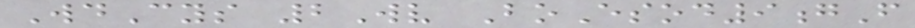WdCys 2Wv BoEsod9gF
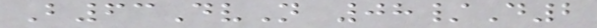B63DvN 08/D2
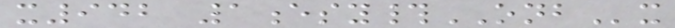x942 1esy#ONBx
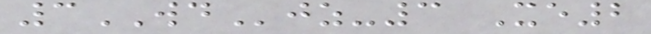3WDjz-3 Xe2
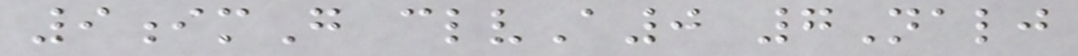9imG clvA0 7Nalj
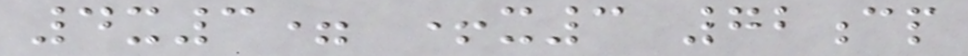4x3= +x3 72cp
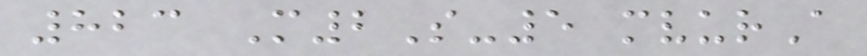823 M2S-5 mvurA
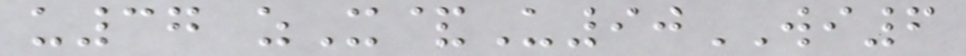u37 zX&U90WI6
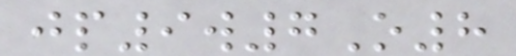jp9w7O8
